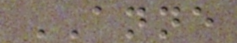ANNE
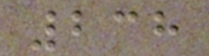238
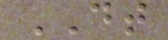DT
